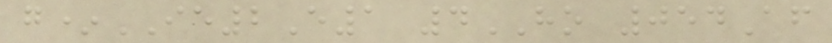g*IE2E1 4HO 054Af
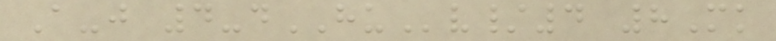A-j 4-dHUv/4 8Mk
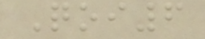Qoi6
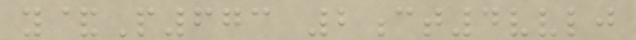y&P673 2ct4vvlj
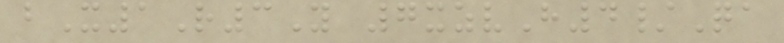bX1R3Y 7xzvH4/Qa
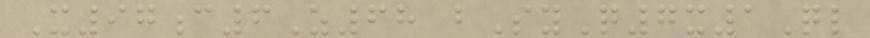X97c6Z68 bSyQ7x1Ql
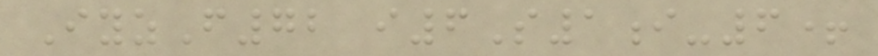IyzF72 i6S1i-6+
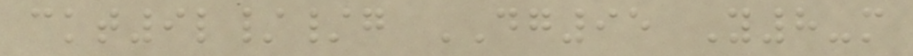ckt9l//g DG95 Y8-m
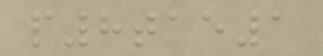p8tae1
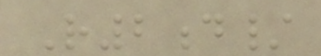R2d/
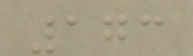173
